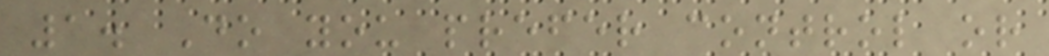1. Do you prefer control or
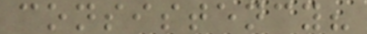consistency?
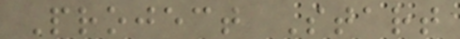Project Start
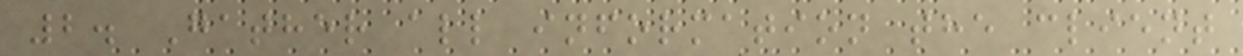2. Gather all information the client
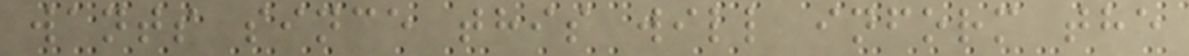wants since this will inform the
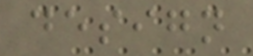design
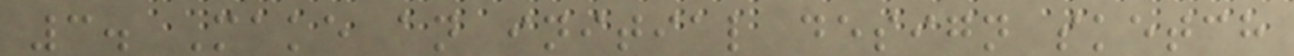3. Make an initial design sketch
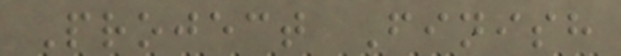Project Finish
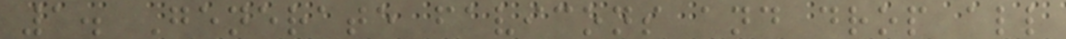1. Generate favicons and drop all
